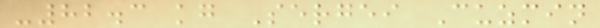-82.3 kg Sergei Cuzmin
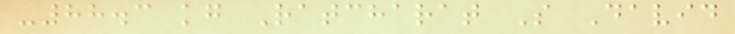-88.3 kg Ratcharat S David
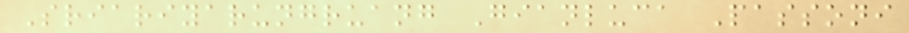Sriariyarungruang Gianluca Passoni
